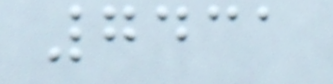7431
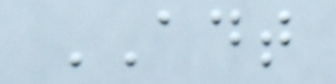ADT
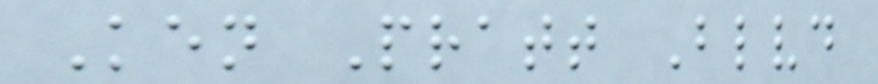Ken Pratt Blvd
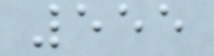555
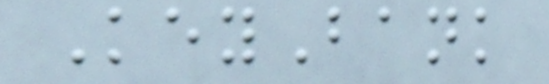KeyBank
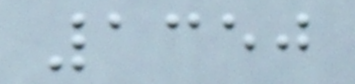1350
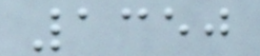1350
